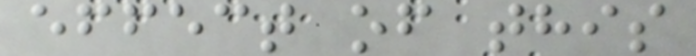effect of this
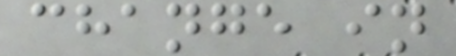change in
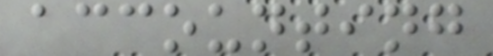accounting
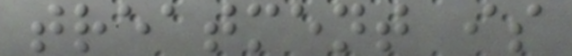treatment is
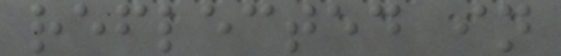reflected in
